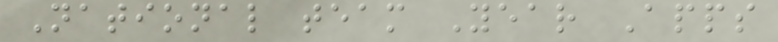National team Year Apps
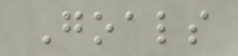Goals
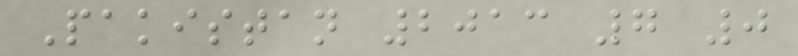Pakistan 2013 7 0
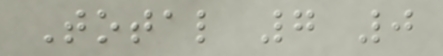Total 7 0
